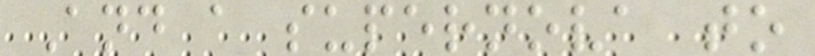And a supernova to
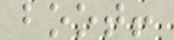boot!
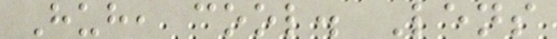Huh, cool. Lens
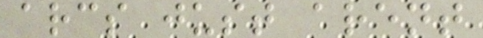arcs just arent
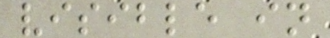visible in
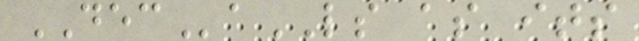DECaLS as its
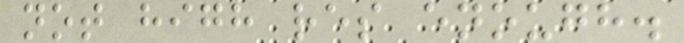not high res enough.
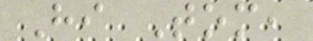Hi Tom,
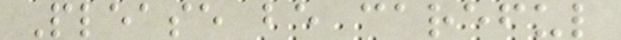Please be careful
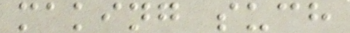making such
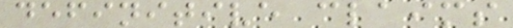definitive claims
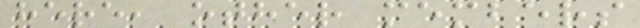here, other members
